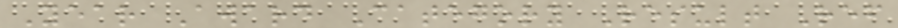Year Award Category Result Ref
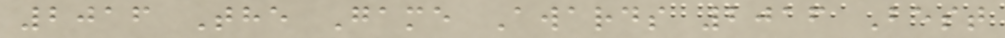2016 The Game Awards 2016 Best
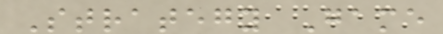Strategy Game
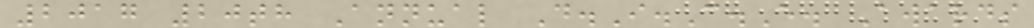2017 20th Annual D.I.C.E. Awards
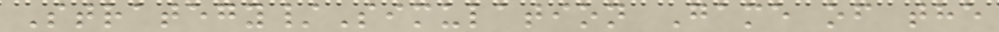Strategy/Simulation Game of the
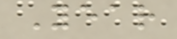Year
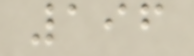196
